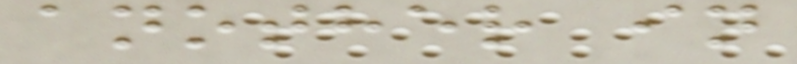another in
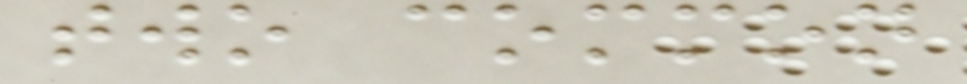two common
